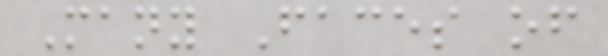Many Faces of
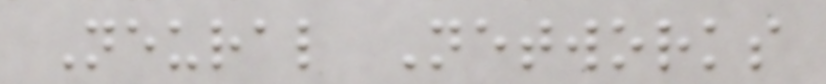Neural Networks
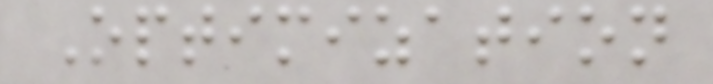Optimization
